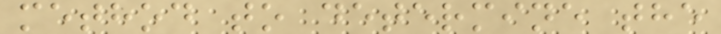method to determine the
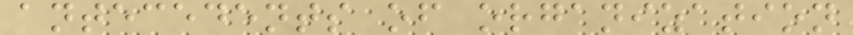antecedents of organization
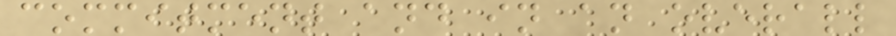commitment and in an overall
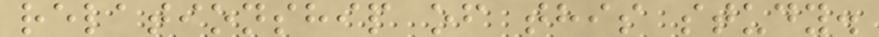relationship of this study.
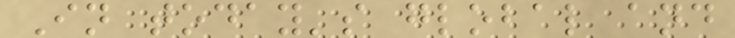In today's global and
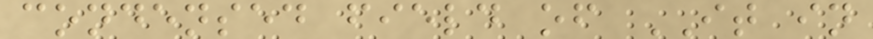condensed field of IT in
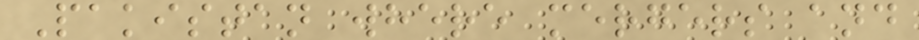Pakistan where mergers and
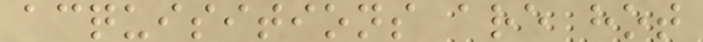acquisitions are hot
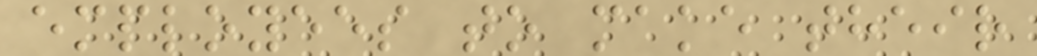employees to make their
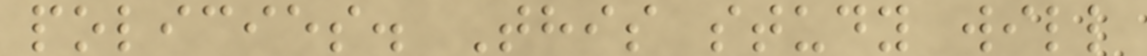policies. This study will
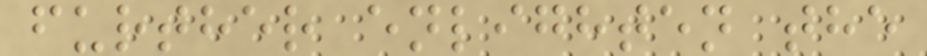further enlighten the
